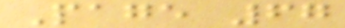Page 67
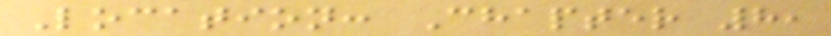Location: Chapter 8,
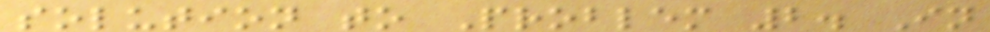solution to Problem 2. In
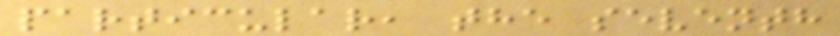particular, the seventh
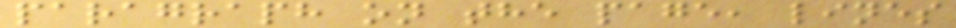paragraph on the page, lines
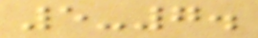5-7.
